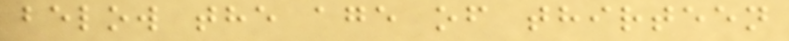below the age of thirteen
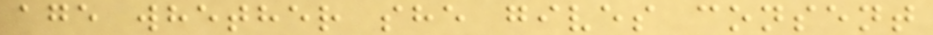age whether she gives consent
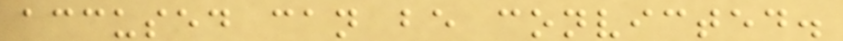accused can be convicted.
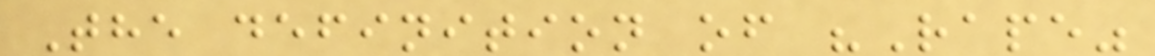The definition of "Rape"
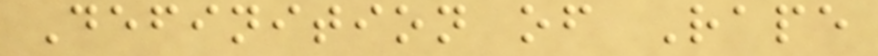Definition of Rape
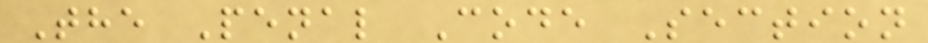The Penal Code Section
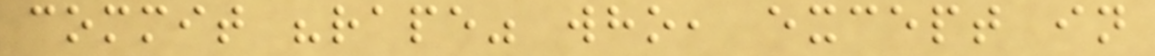commit "rape" who, except in
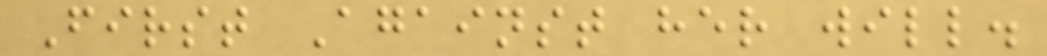First Against her will.
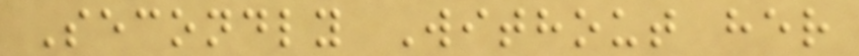Secondly Without her
